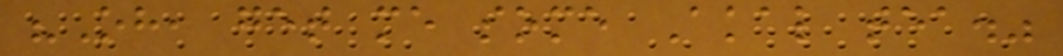"Oh, get me some Akal tea."
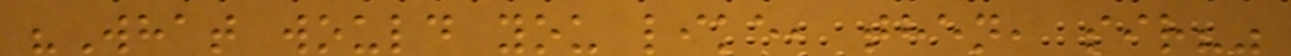"What would you like, then, sir?"
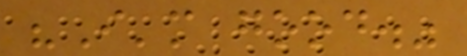"I'm good."
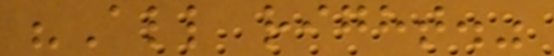"All right."
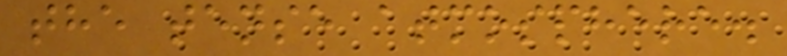the tense atmosphere.
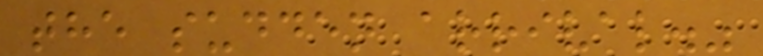the sudden arrival."
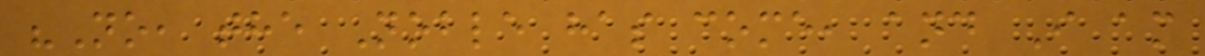"No, the Noble has come, and I am
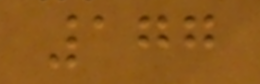177
